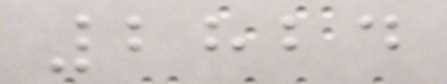2824
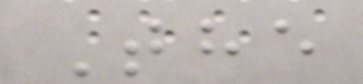The
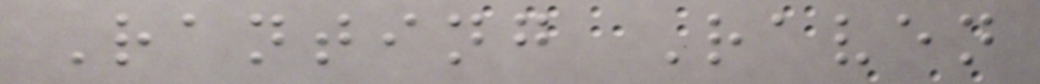Ranting Raven
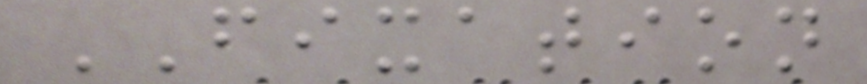FIXATION
